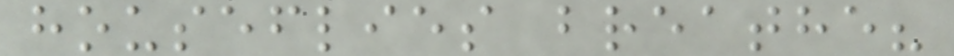houseflies breathe?
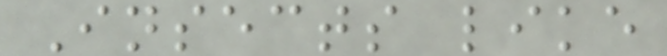Insects like
